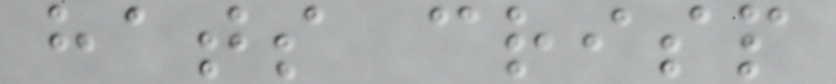hats crisp
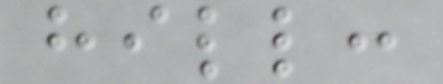hill:
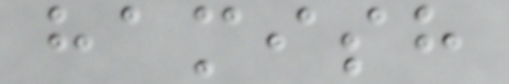hamish
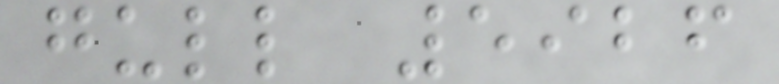gull 5926
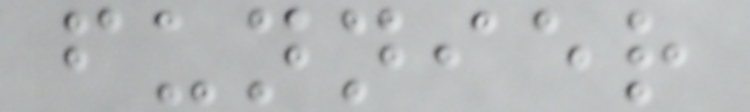funnier
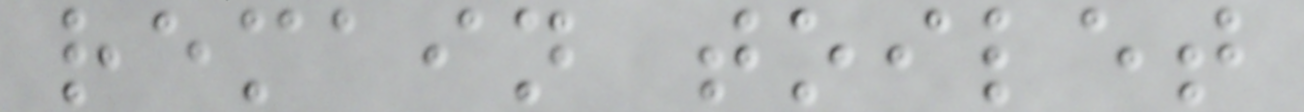remain toilet
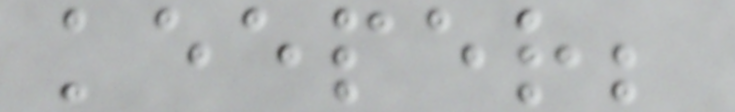keeper;
